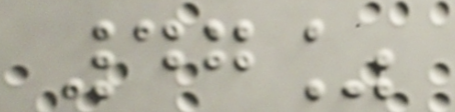47%
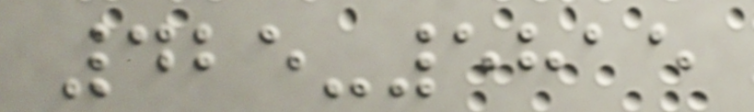425-5815
